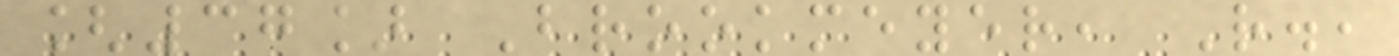[37] Brookmeyer, R.,
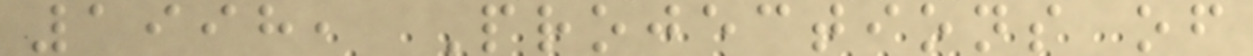1998, Projections of
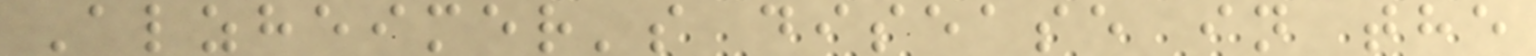Alzheimer's disease in the
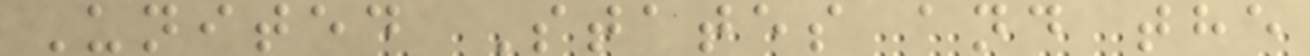United States and the
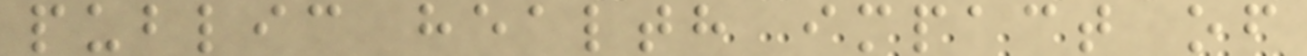public health impact of
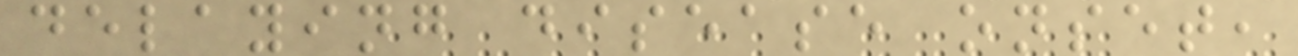delaying disease onset,
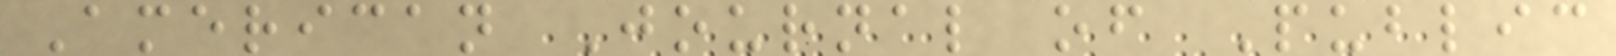American Journal of Public
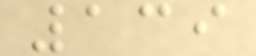139
